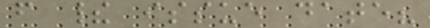from their issue date?
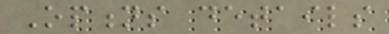Options details
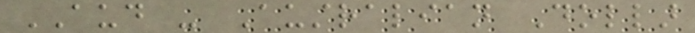AUD - Australian Dollar
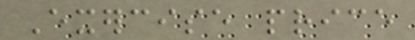Exercise price
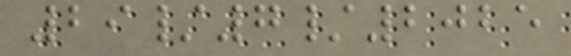29/7/2025
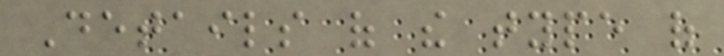Details of the type of
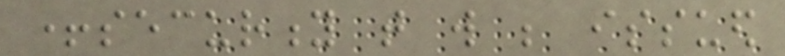+security that will be issued
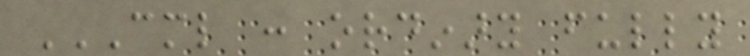CML : ORDINARY FULLY
